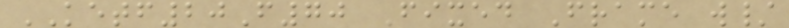KETF20F70 Fixed Frame w/
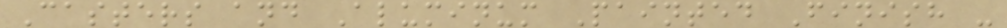Casters and Aluminum Painted Finish -
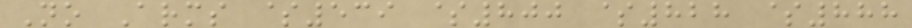No Arms $539 $800 $828 $888
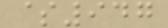$947
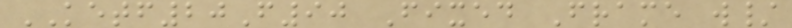KETF20F90 Fixed Frame w/
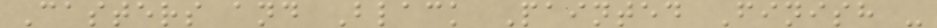Casters and Black Painted Finish -
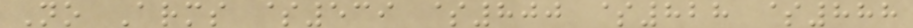No Arms $539 $800 $828 $888
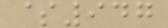$947
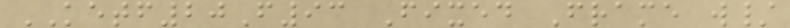KETF20F93 Fixed Frame w/
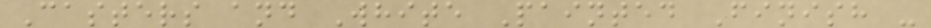Casters and White Painted Finish -
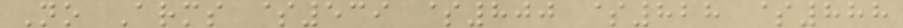No Arms $539 $800 $828 $888
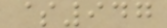$947
